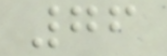76
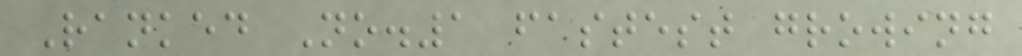Ranked No.1 fastest growing
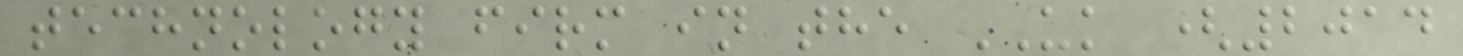technology firm in the UK (2014
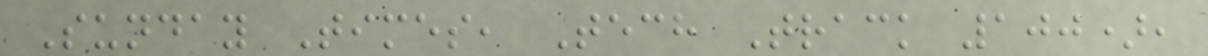Sunday Times, Tech Track 100),
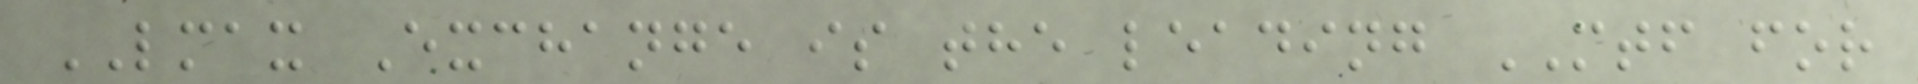LMAX Exchange is the leading MTF for
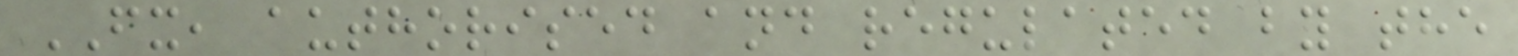FX, authorised and regulated by the
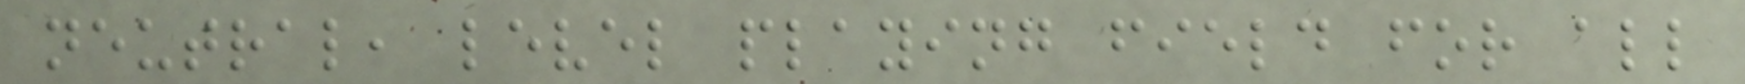neutral, level playing field for all
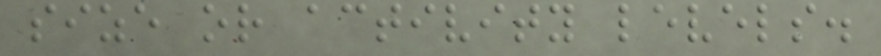size or activity levels.
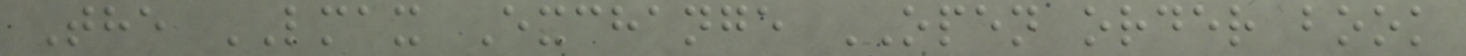The LMAX Exchange OPEN order book
